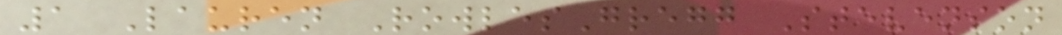1 Lauren RowlesGregg Stevenson
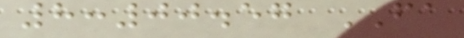8:00.57 FA
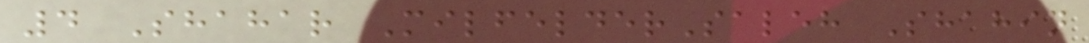4 Shahar MilfelderSaleh Shahin
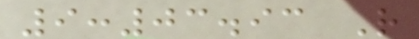9:03.93 R
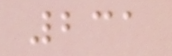231
